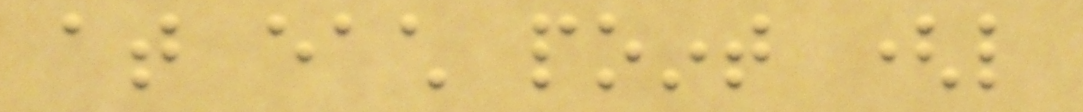at each point (like
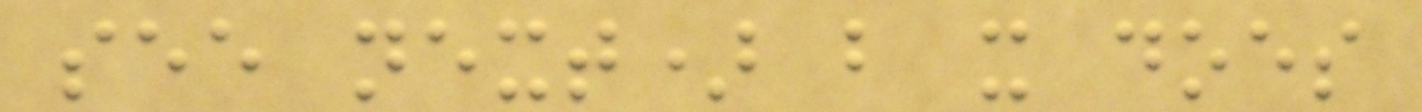see next) but it does
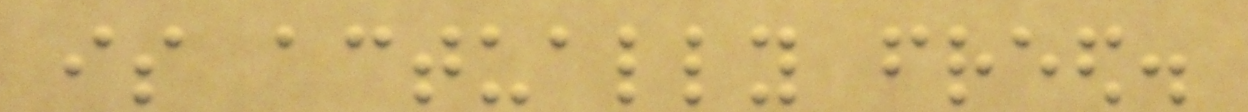is actually freed.
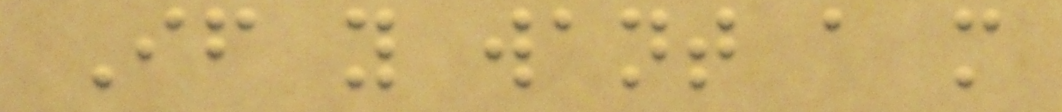If you want a more
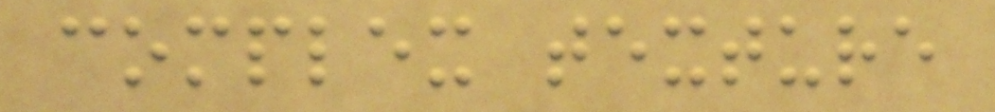complex texture
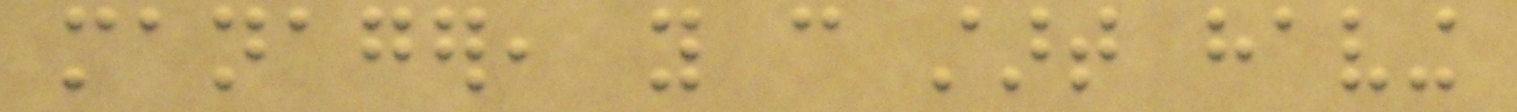manager, you can start having
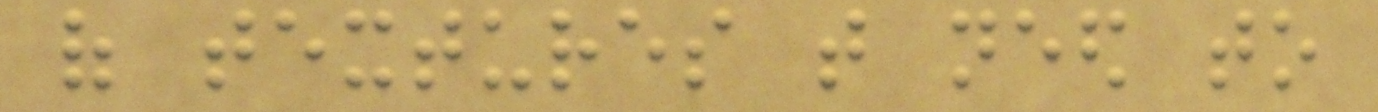of textures that need to
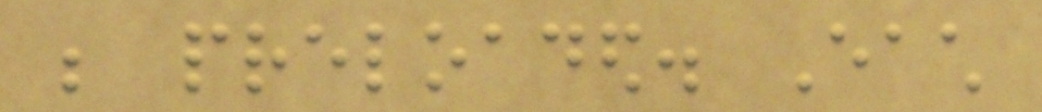be preloaded. Each
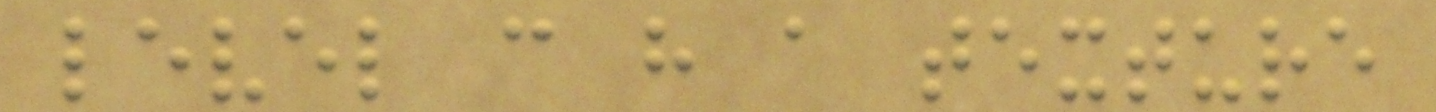level can have a texture
